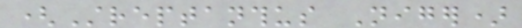(Streptanthus Niger)
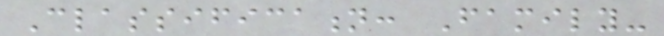Classification: Family-
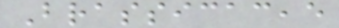Brassicaceae
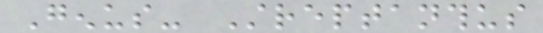Genus- Streptanthus
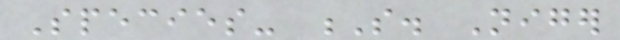Species- S. Niger
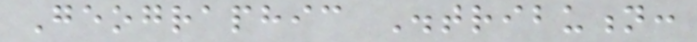Geographic Distribution:
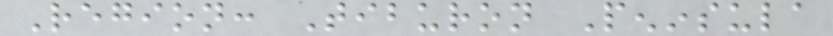Region: Tiburon Peninsula
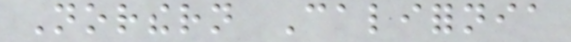Northern California
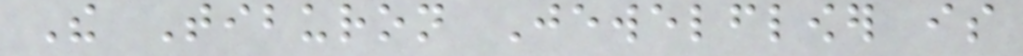The Tiburon Jewelflower is
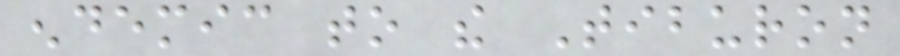endemic to the Tiburon
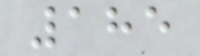185
